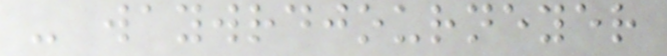- waywrdjourneyer
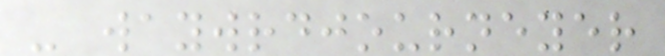- waywrdjourneyer
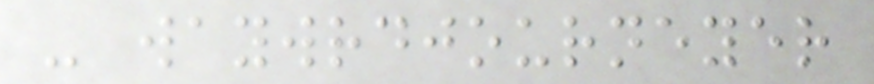- waywrdjourneyer
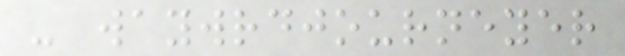- waywrdjourneyer
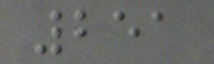251
